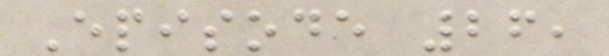Episode 26,
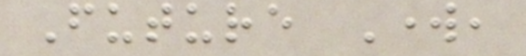Future Work,
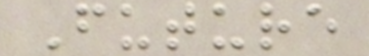Future
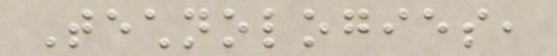Technologies,
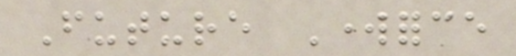Future Workforce
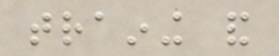training and
